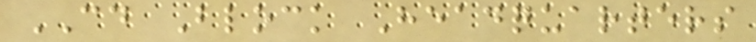CD Block Headquarters
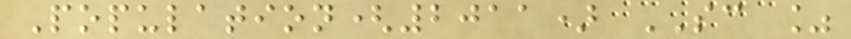Population(2011) SC %
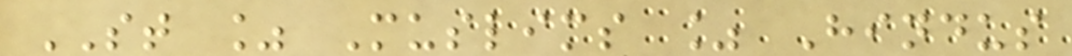ST % Muslims % Hindus
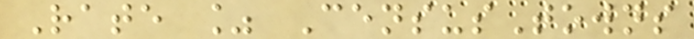Rate % CensusTowns
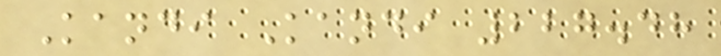Kandi Kandi 227.48
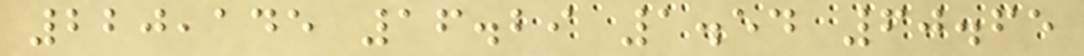220,145 16.29 1.54 60.65
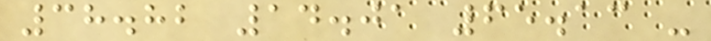38.82 14.01 65.13 -
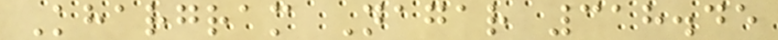Khargram Nagar 318.45
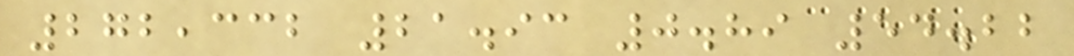272,332 21.93 0.89 54.22
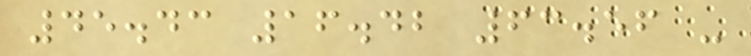45.43 16.42 63.56 -
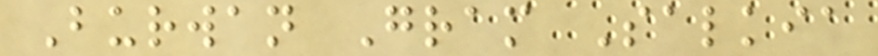Burwan Gram Salkia
